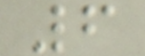6
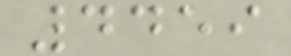4459
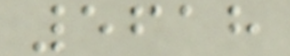5618
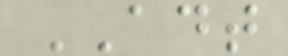ADT
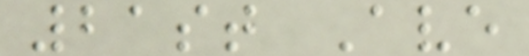21st Ave
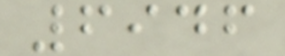6946
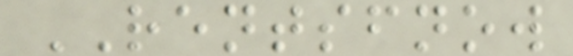RENTSFNOW
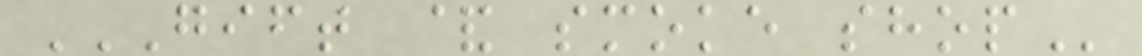GIFT & SMOKE SHOP
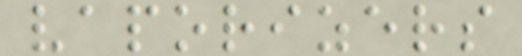vaporizers
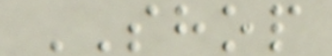SHOP
